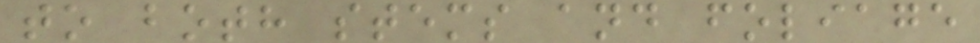to both stems and foliage
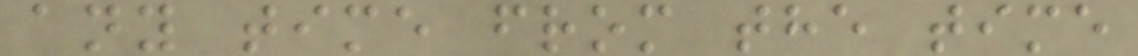any time from the time
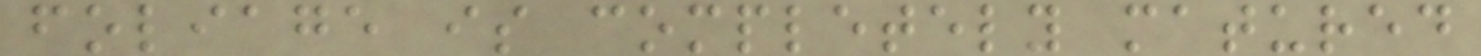foliage is completely matured
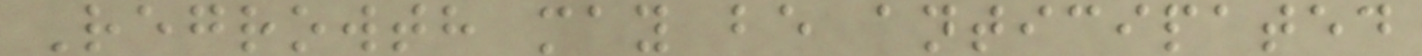Regrowth may be anticipated
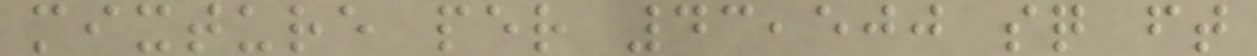mixture per 43,500 sq ft
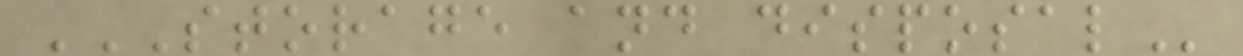STORAGE AND DISPOSAL
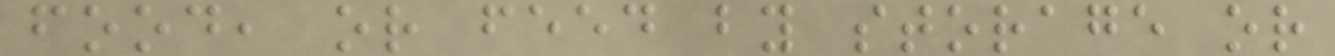food, or feed by storage or
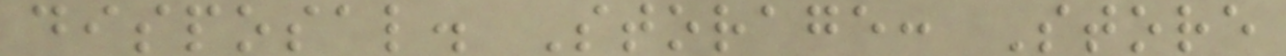disposal. Storage: Store
